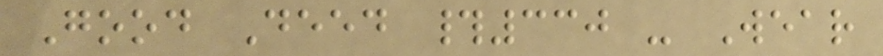Good Deed #330 - Wear
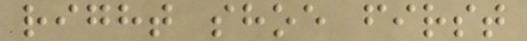right shoe first
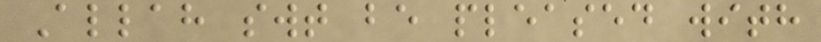Allah swt be pleased with
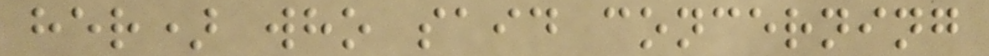her) who said concerning
